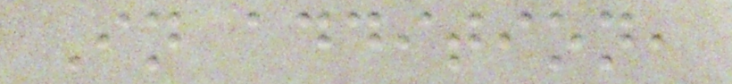In addition,
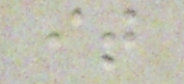it
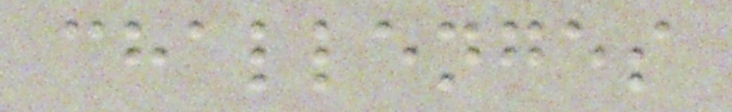challenges
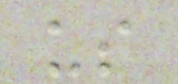us
